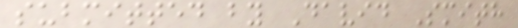submitted by David Smith
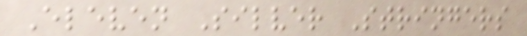Eleven Silver Stringers
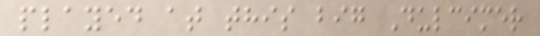played at this big Dulcimer
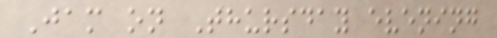Jam on Thursday evening
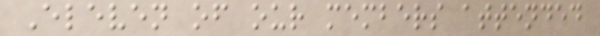Eleven of our members attended
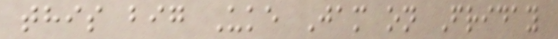this big Uke Jam on Friday
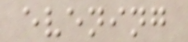evening
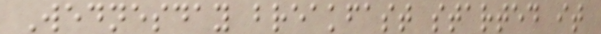Wednesday breakfast started it
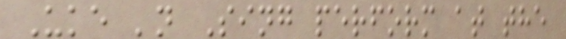Uke 'n Sing perform at the
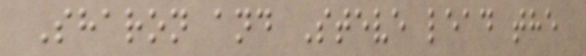Sharon and Steve lead the
